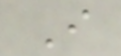I
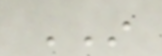IN
